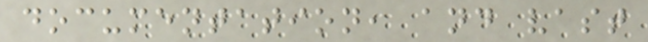documentation, and vast
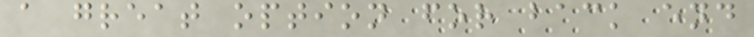a great option for back end
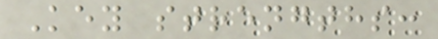Key strengths:
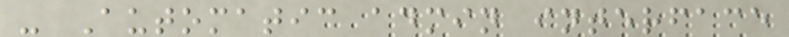- Automatic admin interface
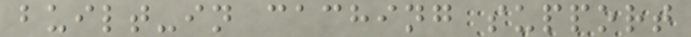built-in caching support
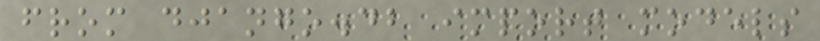from django.db import models
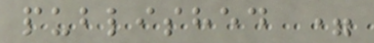published =
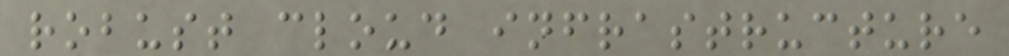robust cloud infrastructure
